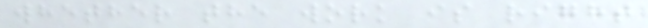whether the work is right
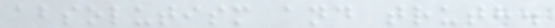absolutism and truth.
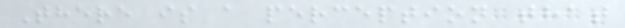There is a perception that
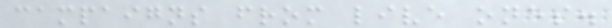campaigns from live ones.
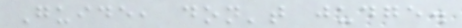Guide, don't judge.
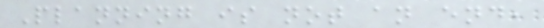Planning is not an end,
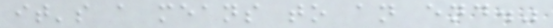it's a means to an end."
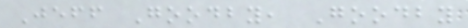Jeff Goodby, Goodby
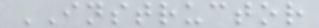INSTRUCTOR
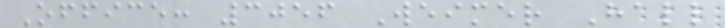Office: 3056 Weimer Hall
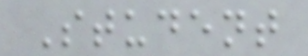Student
